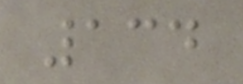134
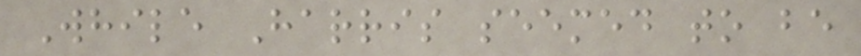While Harris seemed to be
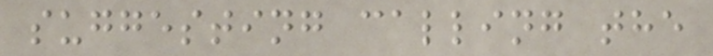suggesting calling the
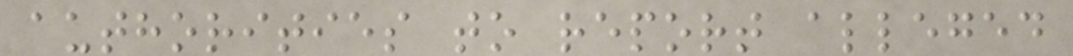authorities to report alleged
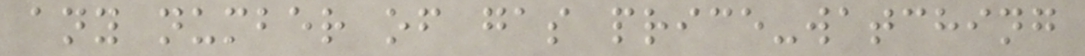any number of gas price-watching
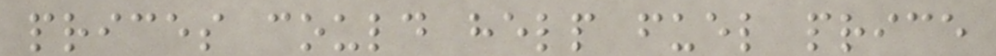prices could help fuel price
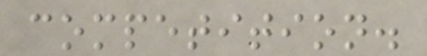competition.
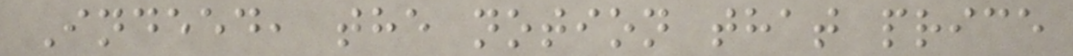Indeed, the notion that price
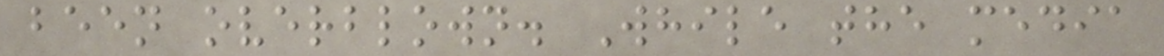been overblown. While the media
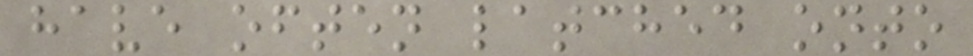have often latched onto
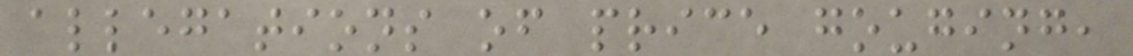allegations of price gouging,
